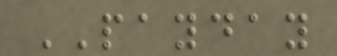PAYDAY
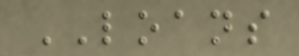LOANS
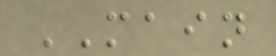MAIN
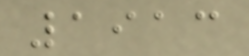1913
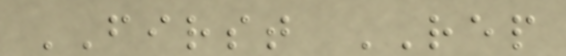FIRST REP
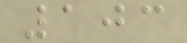103
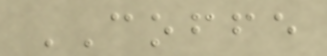COFFE
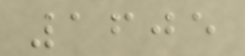1605
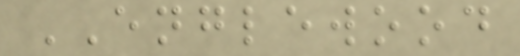ENGLEWOOD
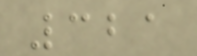321
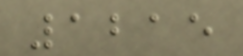1215
